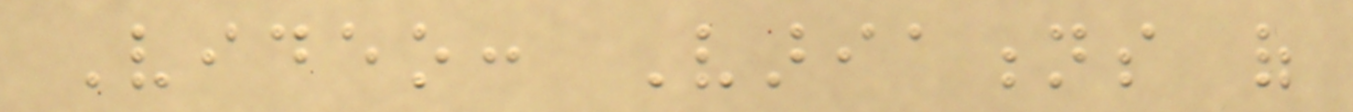Video: Variations of
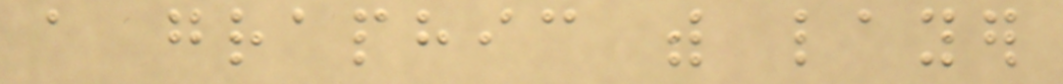a graphic with layer
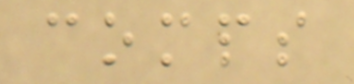comps
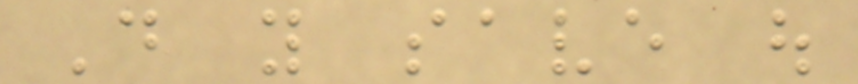Do you save out
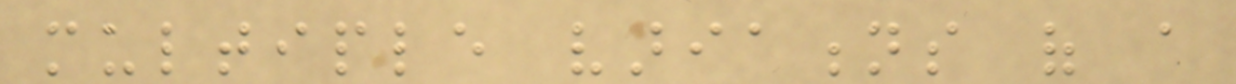multiple variations of a
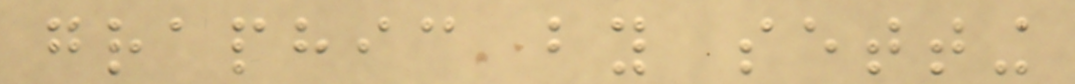graphic by setting
